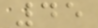45
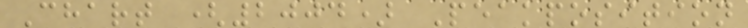Chart (2004) Peakposition
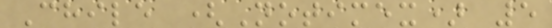Chile (Notimex) 5
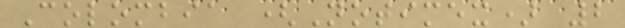Colombia (Notimex) 2
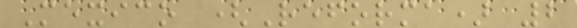Mexico (Reforma) 2
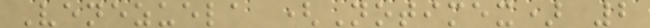Venezuela (Notimex) 2
